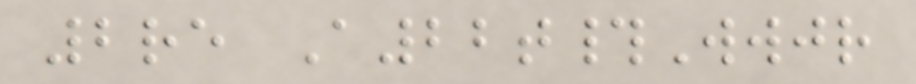2re A22t#Wwjr
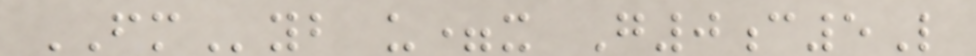FMyb u=x G0c5L
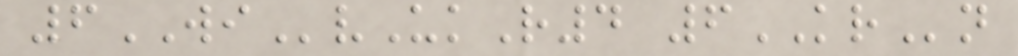6WIvUkR4 6KRn
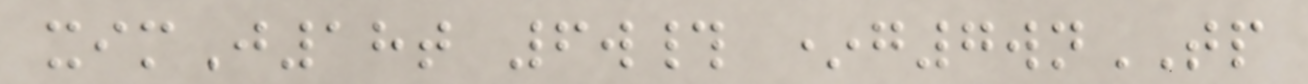ximJ18t 6w# *g7wnTP
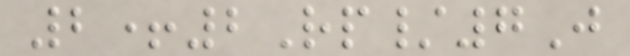2+2Rp/7J
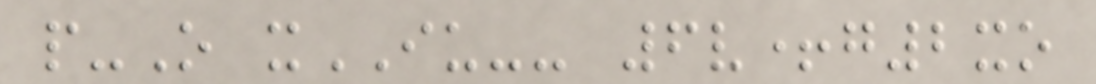p-O xIU-- 6v+g2xo
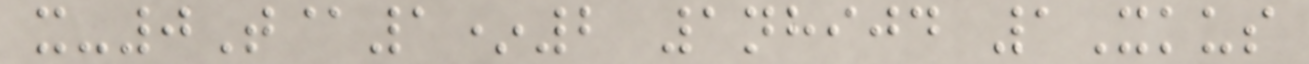x-0T@1*2 1nhijd 1Xkus
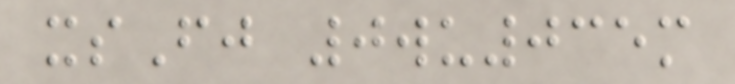xsFj 0wu035m
